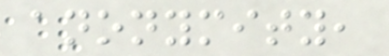anonymity,
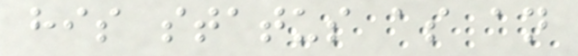his status as an
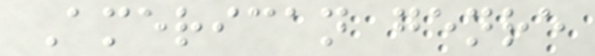American genre
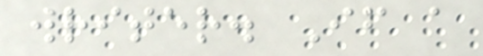writer. If a
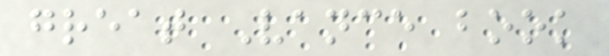great Vance book
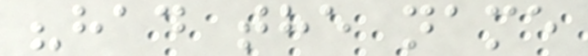"had the name
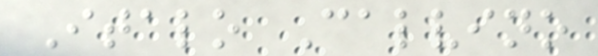Italo Calvino
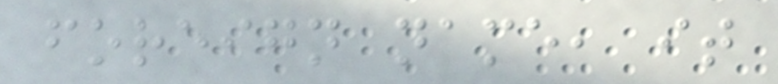foreign name, it
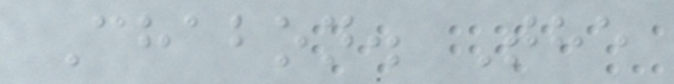Chabon. The
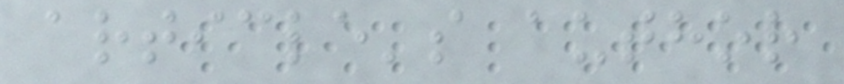article's author
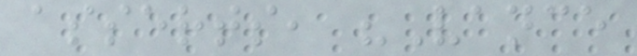asserts, "Vance
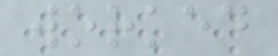worked
